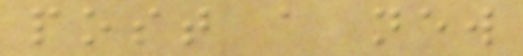post a new
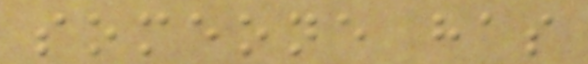someone has
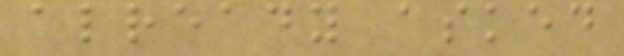already asked
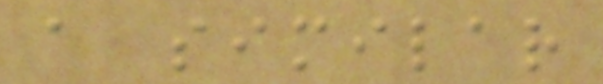a similar
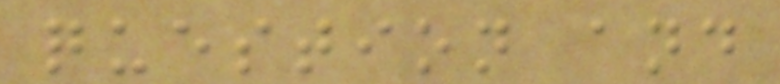question and
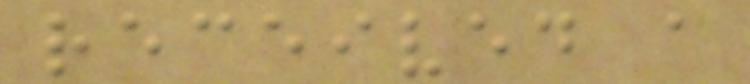received a
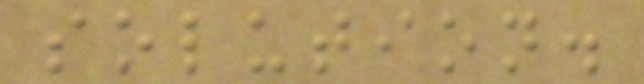solution.
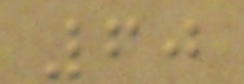60
